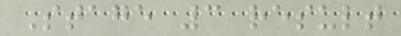Stage 3 result
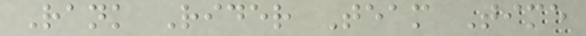Rank Rider Team Time
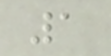1
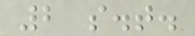2 s.t.
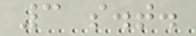3 s.t.
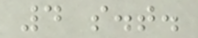4 s.t.
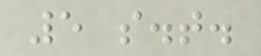5 s.t.
